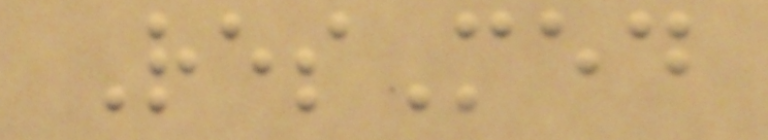ResMed
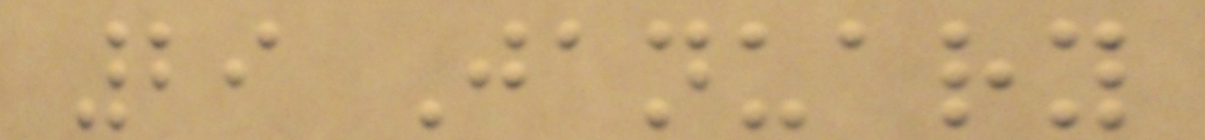29 January
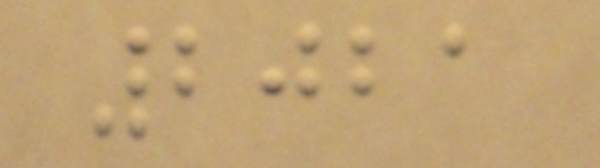2021
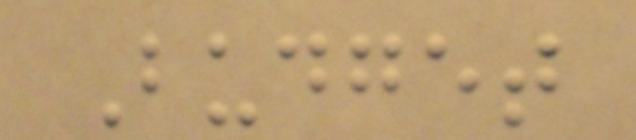Budget
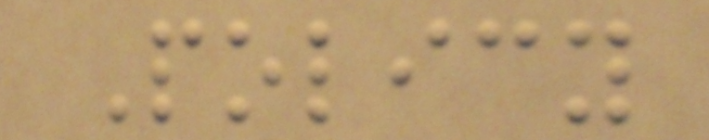Policy
